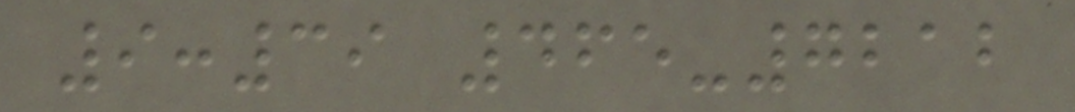9:39 465-7212
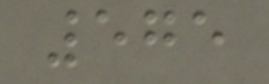575
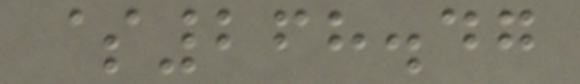$268.47
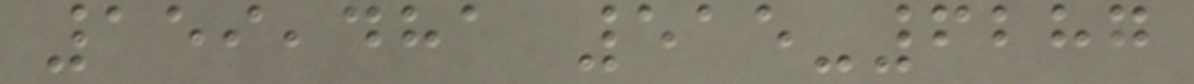159,481 515-6287
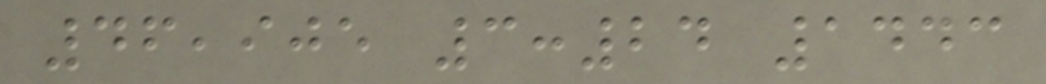46,905 3:24 1443
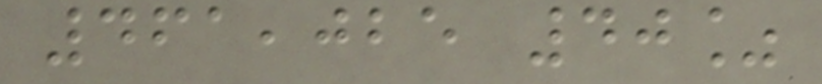461,025 40%
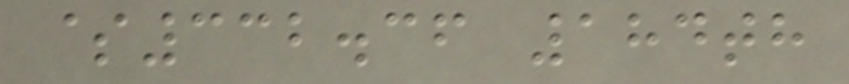$332.36 184th
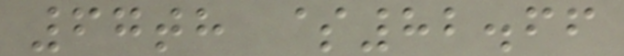67th $82.66
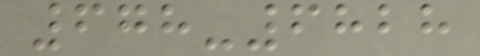678-6828
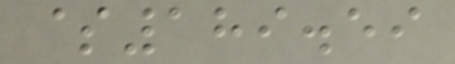$189.59
